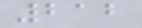212
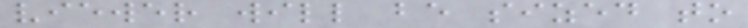viewer will be sized to
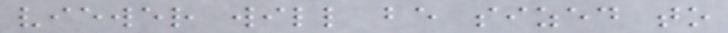viewer will be sized to
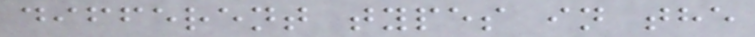different types in the
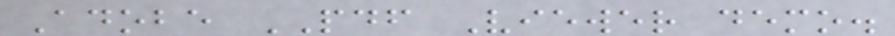Adobe PDF Viewer demo.
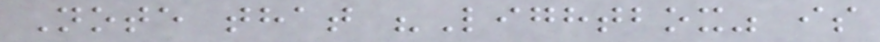Note that "Lightbox" is
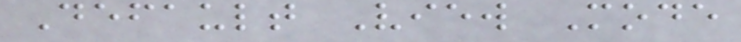Default View Mode
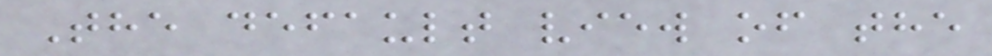The default view of the
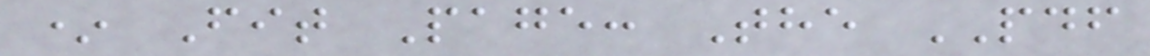* Fit Page: The PDF
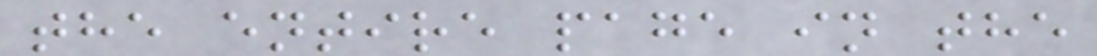the entire page in the
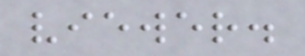viewer.
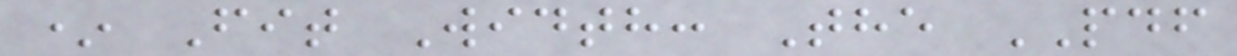* Fit Width: The PDF
